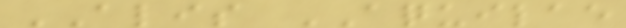ALIS AQUILAE
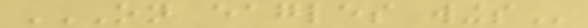ON EAGLES WINGS
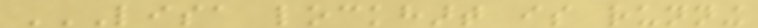LISA LOCKHART IS RUNNING
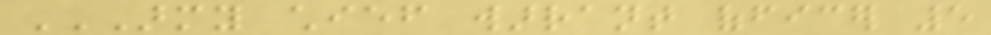ARMY CHIEF WARRANT OFFICER 5
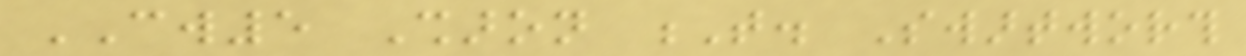CW5 Sharon T. Swartworth
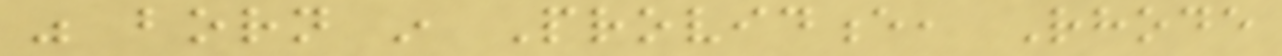was born in Providence, Rhode
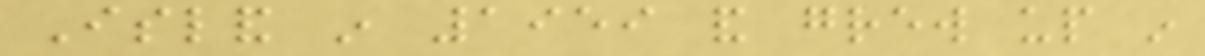Island in 1959 and grew up in
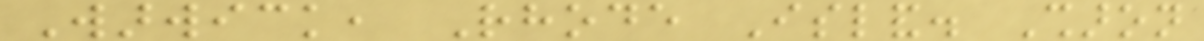Warwick, Rhode Island. Sharon
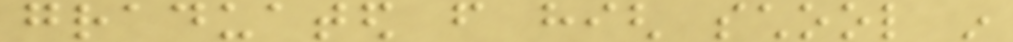graduated from high school in
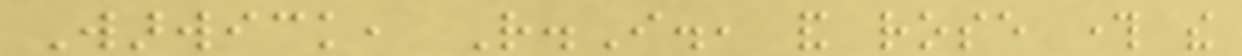Warwick, R.I., and rose through the
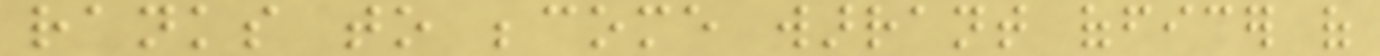ranks to become warrant officer of
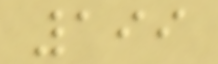199
